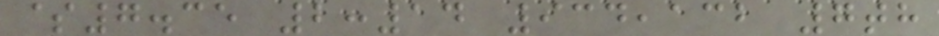$7.35 2:14 934,132 7th
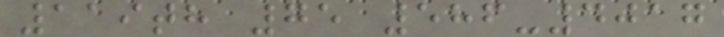119th 75 586-4017
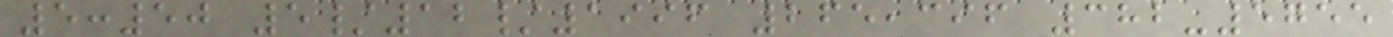5:50 5/12/1996 265,396 382-5755
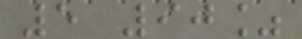5 90%
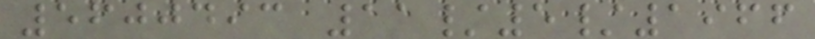5600493 11/5/1966
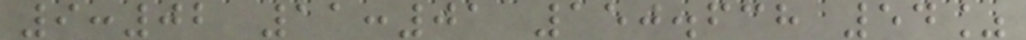9:02 11:01 150.638 54%
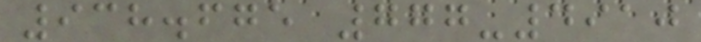938.675 777-4910
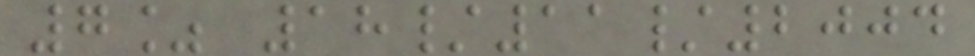7% 18/11/2004
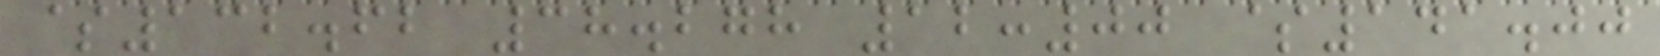$132.62 38.278 12:00 $141.00
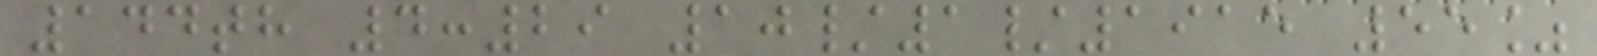144th 4:29 10/1/1915 55%
